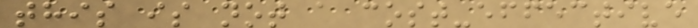this is not a cost-effective
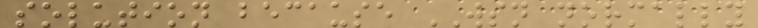solution because WSN normally
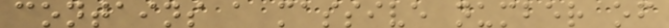contains a massive number of
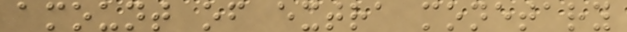amount of extra monetary
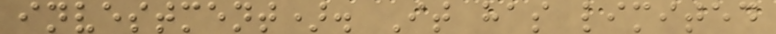investment). It has limited
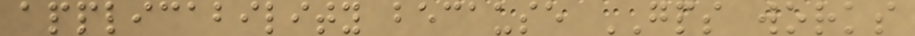applicability because GPS works
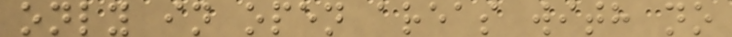only in open areas with no
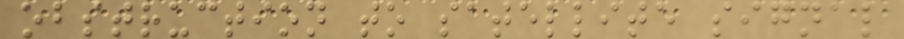obstruction to satellite signal
